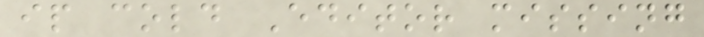ip cold Editor missing
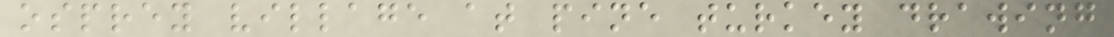osprey village at pine turkey drawing
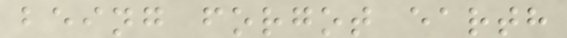being forgot earth
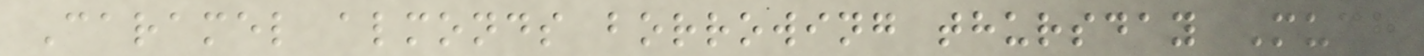Caramel almonds borrowing thursday Much
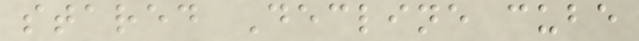stared Decline cube
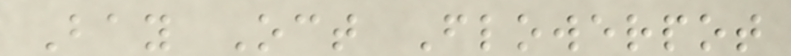Bay Oct Flowerpot
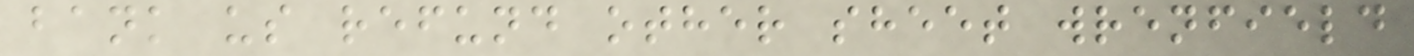bank us refund other sheet wrenfield
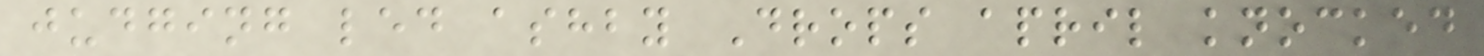judging led ashby Drops april knocked
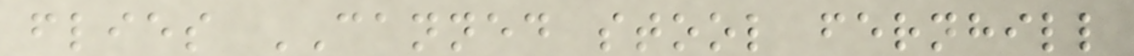flies CANNED stool fernhill
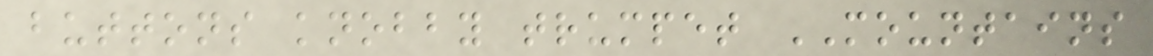buttons knobby trumpet MOUNTAINS
